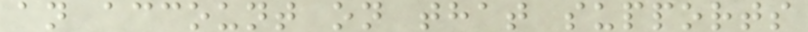an account on that supports
